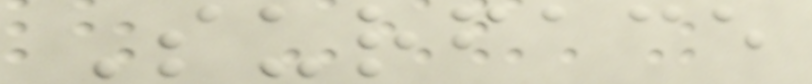Surface
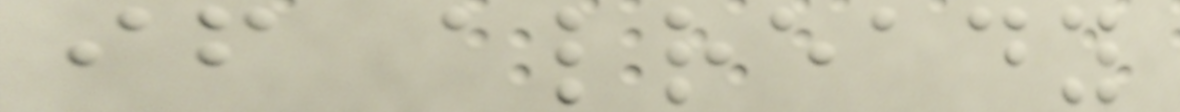if already
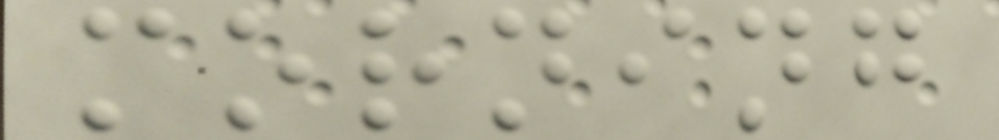morning
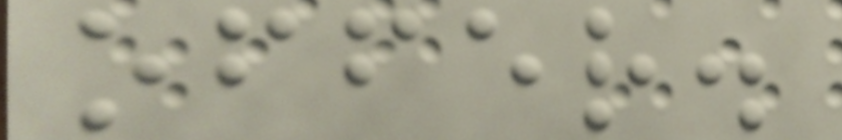offer.
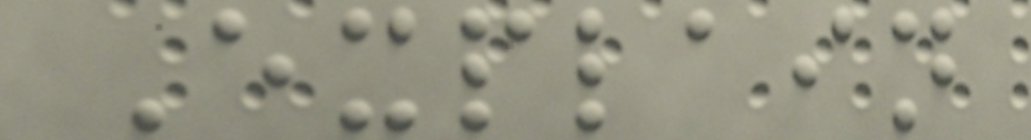Explain
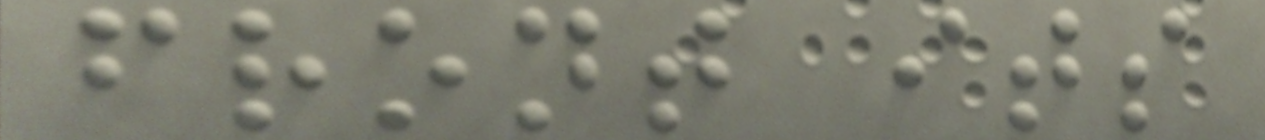front its
